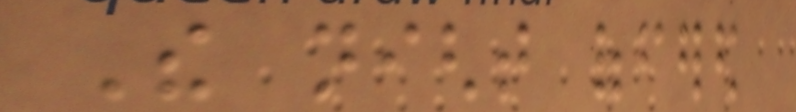The night offered
